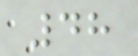48
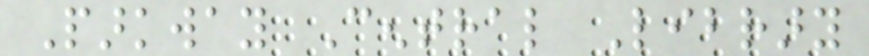Parkway Central Library
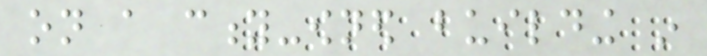on a city-owned building in
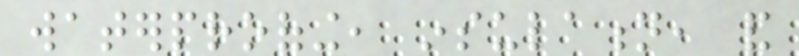waterproofing, insulation, and
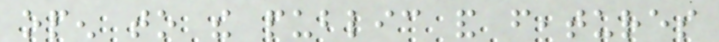open to the public and features
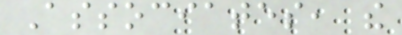Associates, the
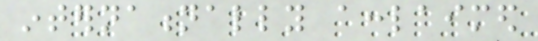internationally acclaimed
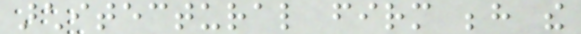architectural firm behind the
